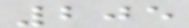205
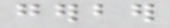gerber
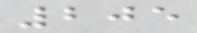205
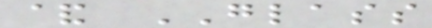& GLASS
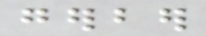gerber
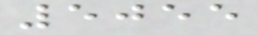5055
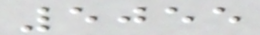5055
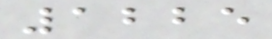1225
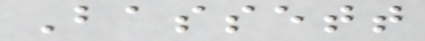Bassett
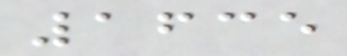1635
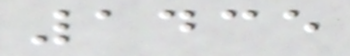1435
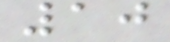10
